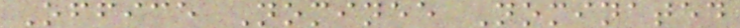Office Nominee Nominated
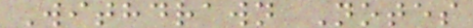Withdrawn Notes
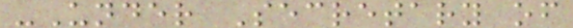-Under Secretary of
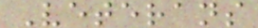Veterans
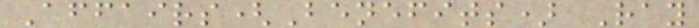Affairs(Benefits) Ray
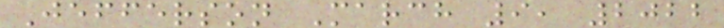Jefferson March 9, 2022
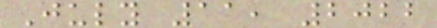July 11, 2022
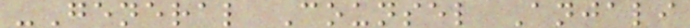-General Counsel Anjali
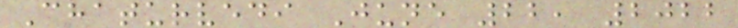Chaturvedi June 22, 2022
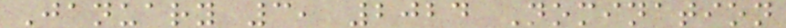January 3, 2024 Nomination
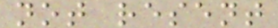not resent
